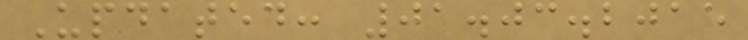Updated: 01.03.2015
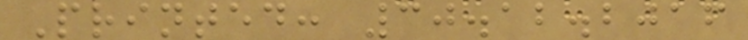Printed: 30.12.2016
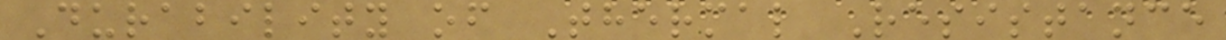Durability of Thermal Resistance
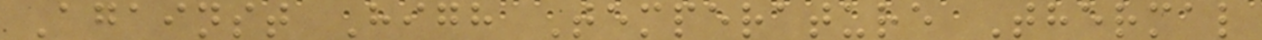Against High Temperature Thermal
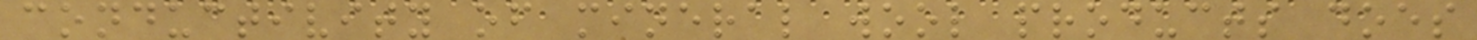conductivity of mineral wool products does
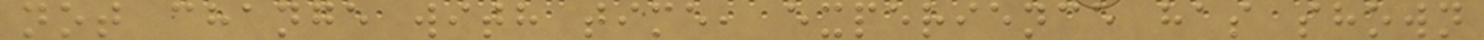not change with time, experience has shown
